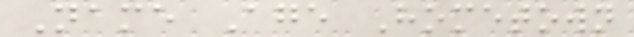Name Age Hometown
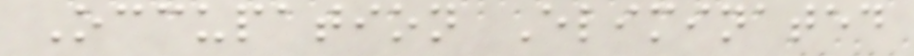Occupation Eliminated
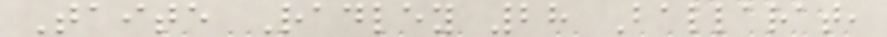Taite Radley 28 Ballarat,
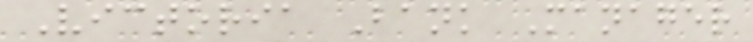Victoria Bank Manager
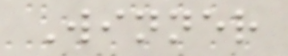Winner
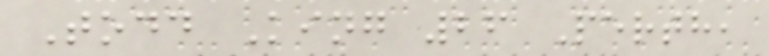Todd King 26 Perth,
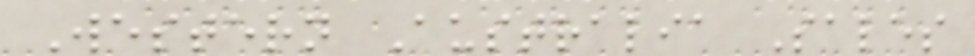Western Australia Sales
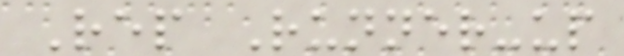Rep Runner-up
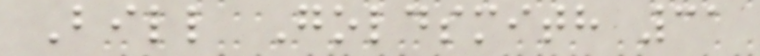Bill Goldsmith 31
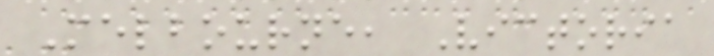Melbourne, Victoria
